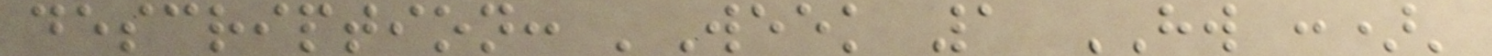description: 'Week 1 HW :)'
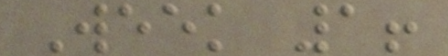Week 1!
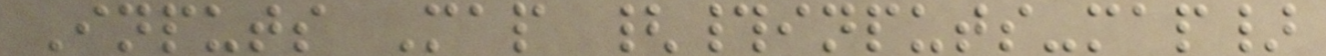Inputs Map {#inputs-map}
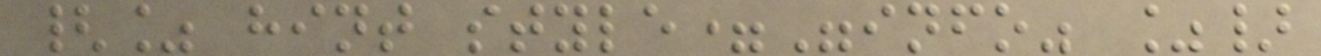{% hint style="info" %}
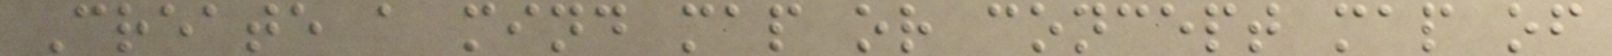Create a mind map or concept map of
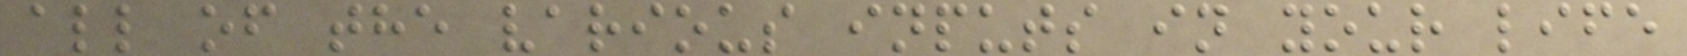all of the various inputs in your life
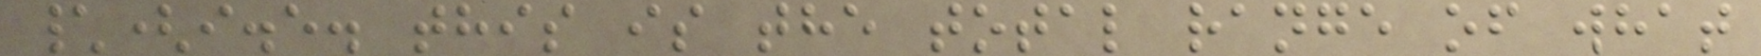\(i.e. this is the total range of what
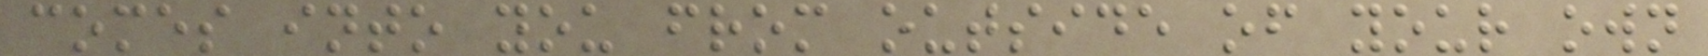comes into you from outside of your own
